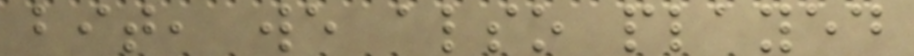bit, we also played
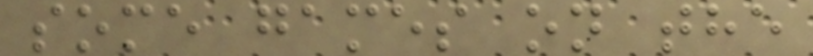some games on the
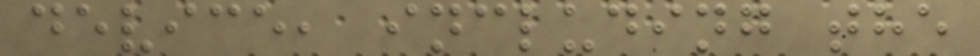device, including the
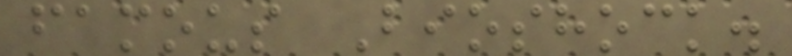famous Bioshock.
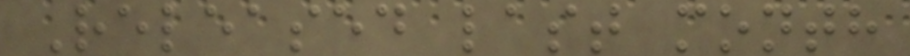Released last month
